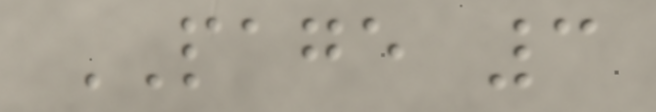PAGE 3
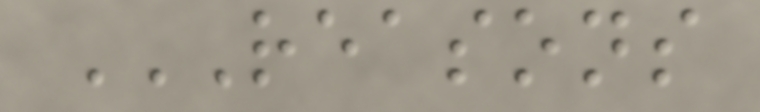REASONS
